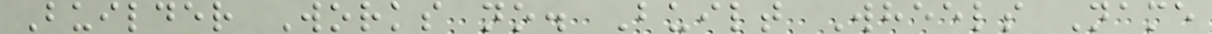Builder Works no. Built Wheels Name
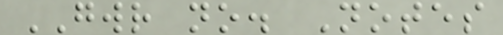GWR no. Notes
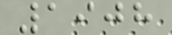1908
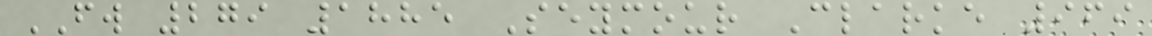FW 279 1885 Seymour Clarke 969
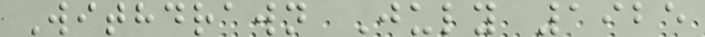Withdrawn July 1925
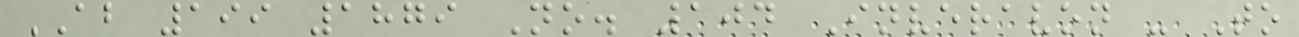AB 199 1879 No. 104 Inveravon - To
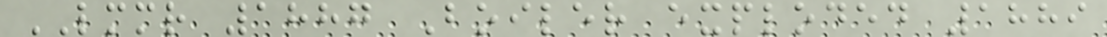LMMR 1887 Boiler exploded 1889
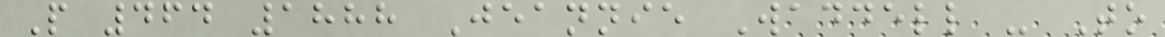P 464 1888 Jeannie Waddell - To
